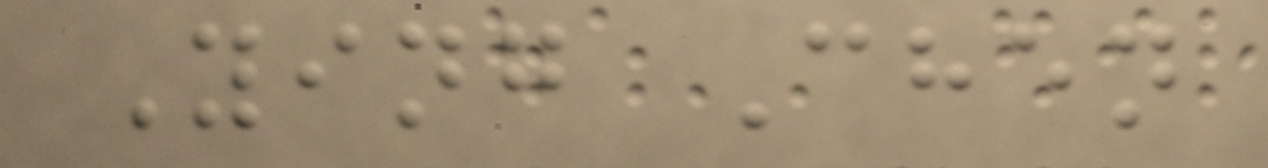Ying Chen
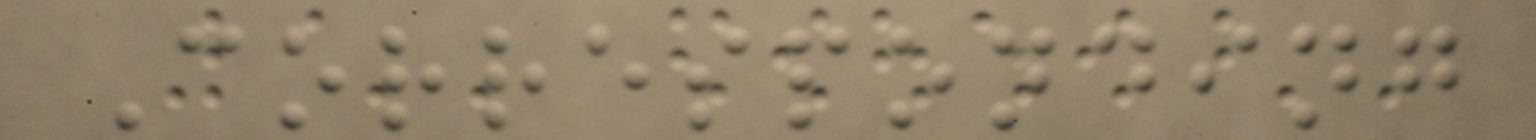Corresponding
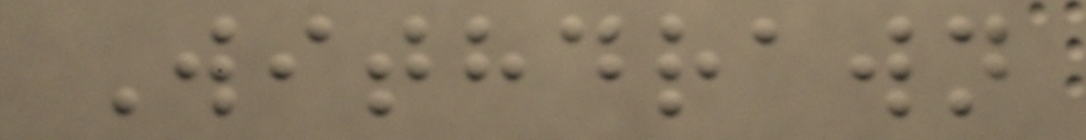Withdrawn
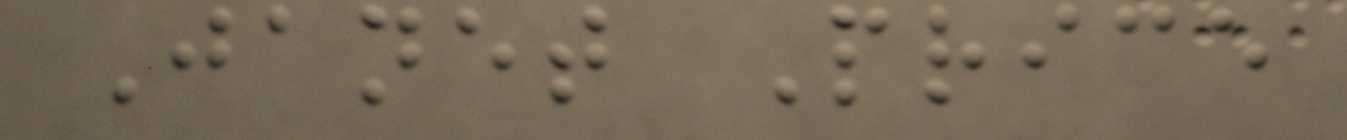Janet Price
